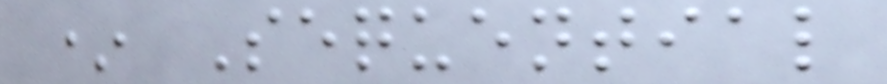* Sequential
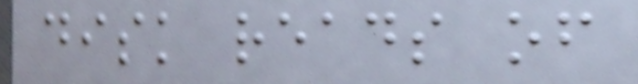disk reads of
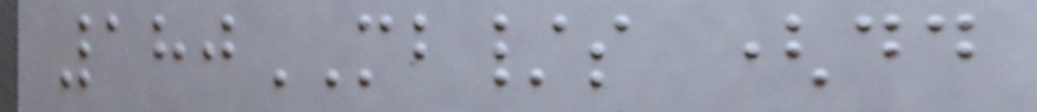180MB/s (dd
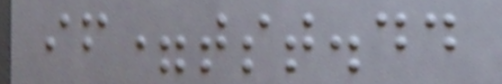if=tst.dd
